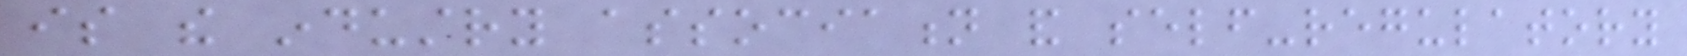is the industry association and self-regulatory
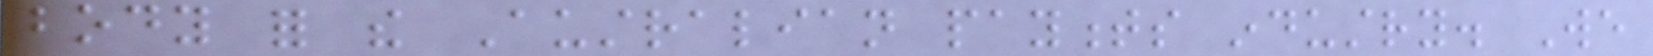body for the Australian payments industry. We
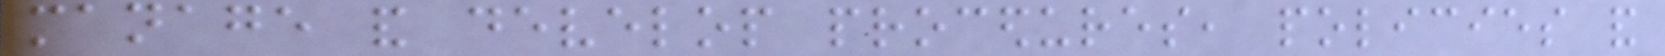manage and develop procedures, policies and
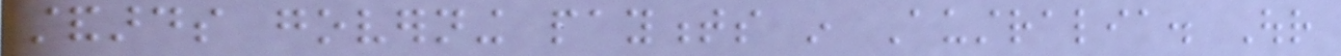standards governing payments in Australia. Our
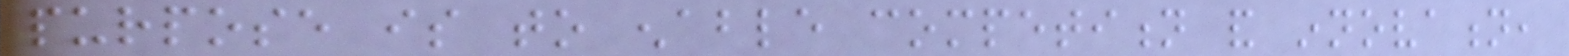purpose is to enable competition and innovation,
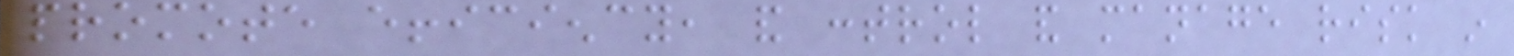promote efficiency, and control and manage risk in
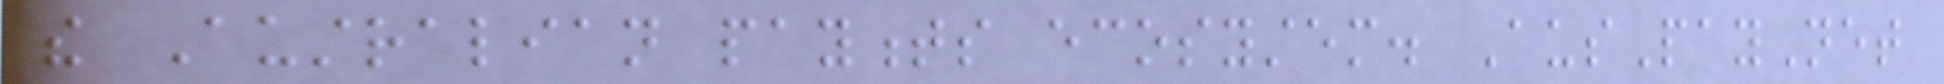the Australian payments ecosystem. AusPayNet
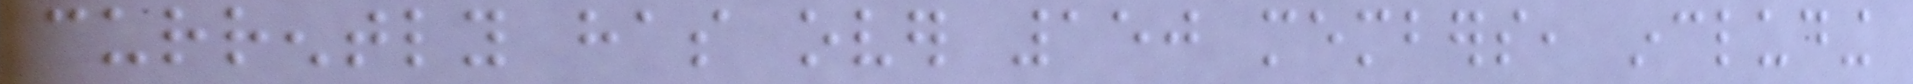currently has over 150 members, including
